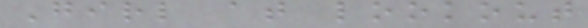Girl at lookout
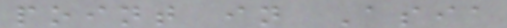point in Asia
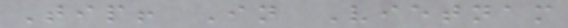Tip! In Vietnam
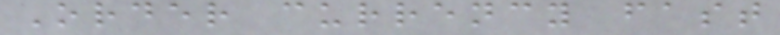Order currency fast
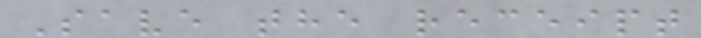Save the receipt
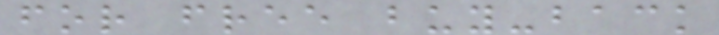for free buy-back
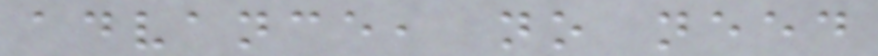advance, no need
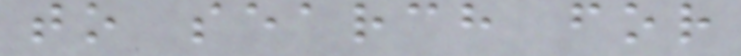to search for
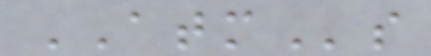ATMs
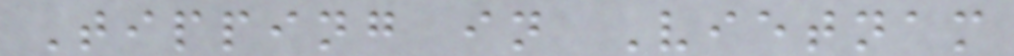Tipping in Vietnam
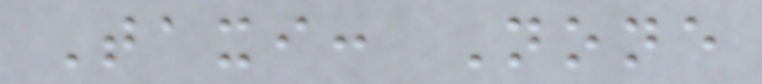Taxi: None
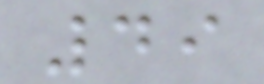49
